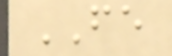FE
